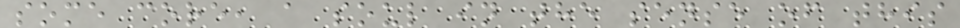some core, a soul in the sense of this
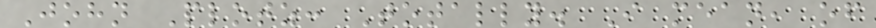John Plotz: Totally. I mean, of
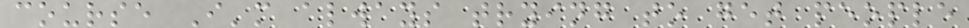course I'm always trying to get people
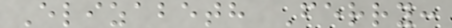Elizabeth Ferry:
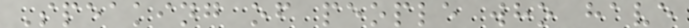Speaking of people who have
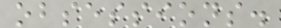obsessions.
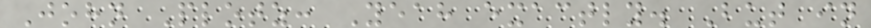John Plotz: Yeah exactly. But in
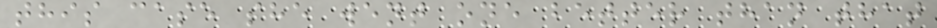this case she went one better than that
